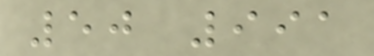50 991
